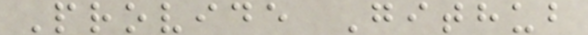Provide Github
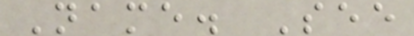Name. See
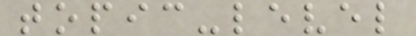topic-level
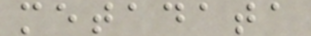metadata
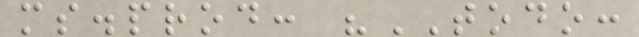ms.prod: "TODO:
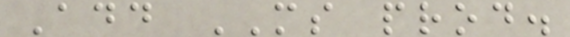Add MS prod.
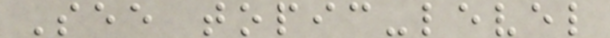See topic-level
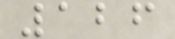126
